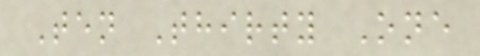Ten Thirty One
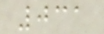031
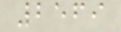2569
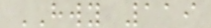HWY 119
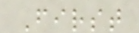First
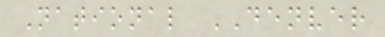National DENVER
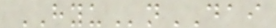HYUnDAI
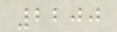2200
